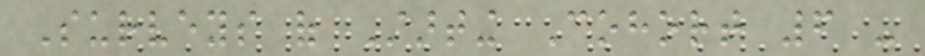Surveys of Starting Cohort 6 -
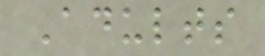Adults
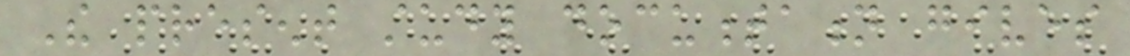The present study documentation gives
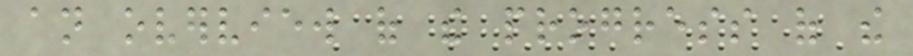an overview of the progress of the
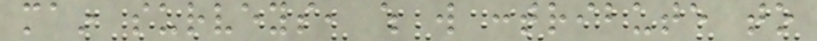main surveys, which will contribute to
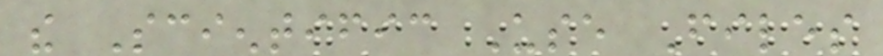the Scientific Use Files
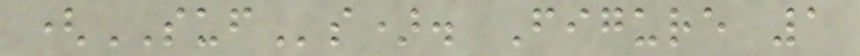(SUFs). Figure 1
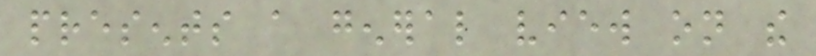presents a general view on the
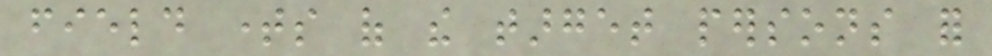field times of the target persons for
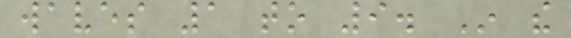waves 1 to 9. In the
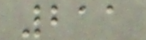211
